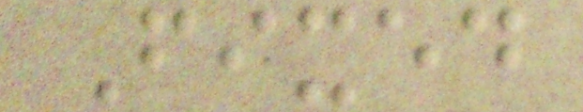Fixed
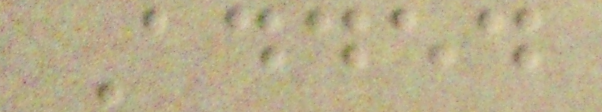Added
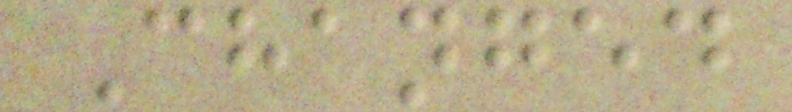Changed
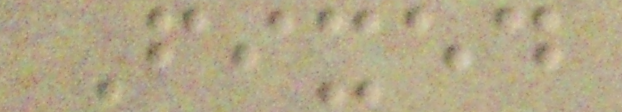Fixed
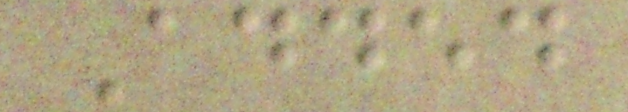Added
